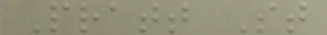Pratt St
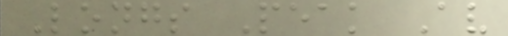Longs Peak Av
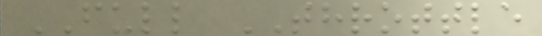FULL THROTTLE
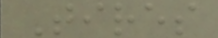Tires
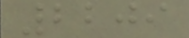2209
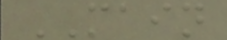MAIN
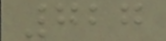727
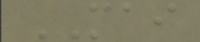MAI
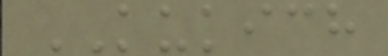KUKICH
